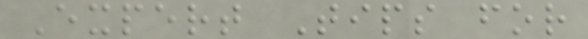Expert Tips for
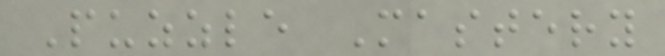Puzzle Mastery
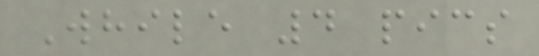While 4 pics
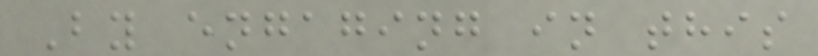By engaging in this
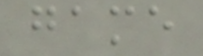game
